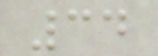34
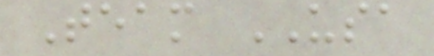Team USA
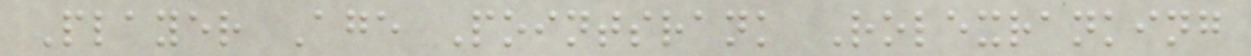Player Age Pointsrank Rolexranking
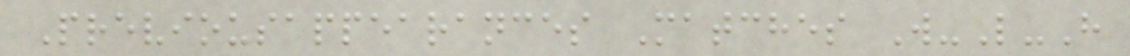Previousappearances Matches W-L-H
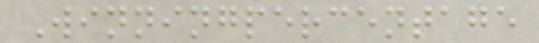Winningpercentage
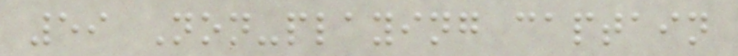59 Non-playing captain
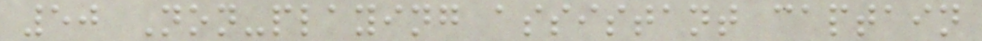50 Non-playing assistant captain
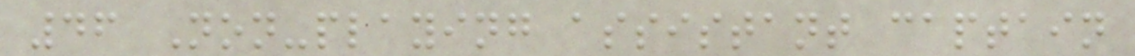46 Non-playing assistant captain
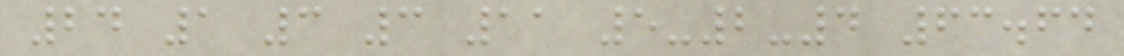24 1 3 3 11 5-2-4 63.64
